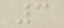3
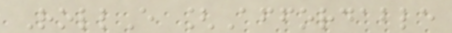RollE [Affordable
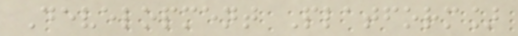Development Platform]
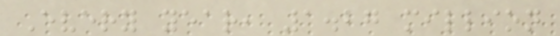Every year, 1.27 million
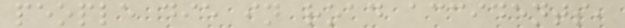people die in road accidents,
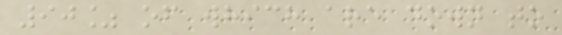90% of which are down to
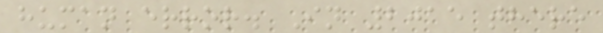human error. In 2015 there
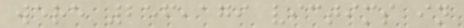were 256,179 victims in
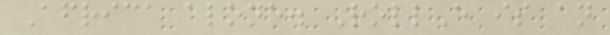Africa alone. RollE is an
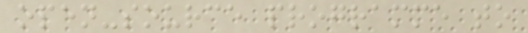open-source programme to
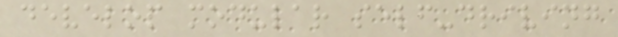develop modular self-driving
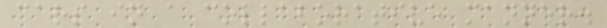cars in a collaborative manner.
